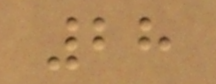28
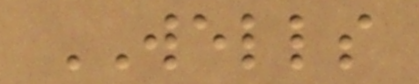WELLS
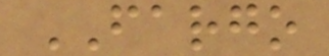FARGO
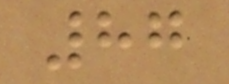87
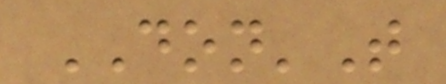DON'T
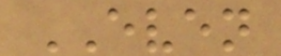EVEN
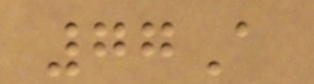77A
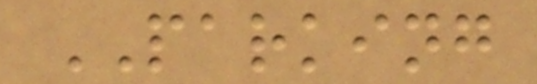PARKING
